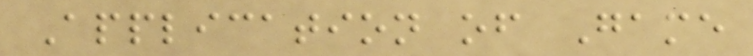Application of Game
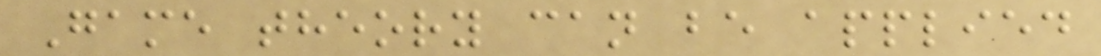Game theory can be applied
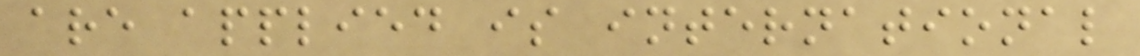are applied is international
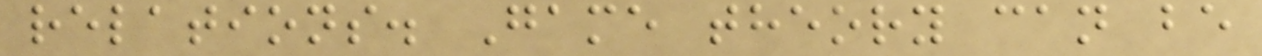relations. Game theory can be
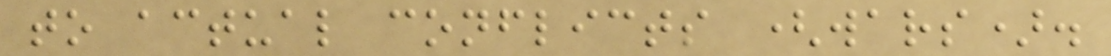to actual conflicts (wars).
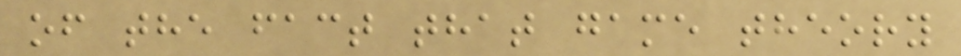of the fact that game theory
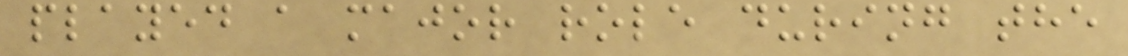played a major role during the
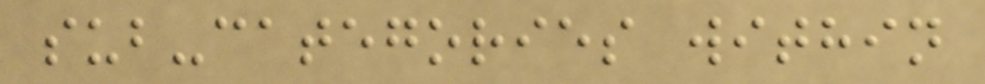sub-categories within
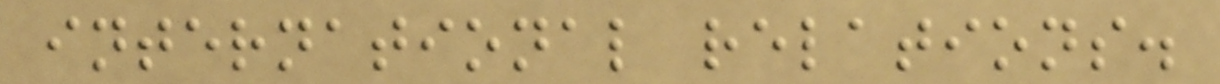international relations.
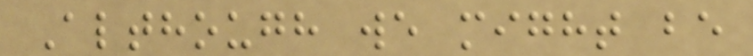Although we might be
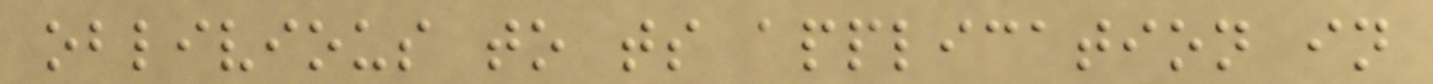oblivious to ts application in
